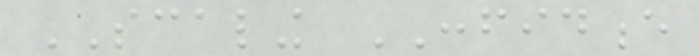SCALING CONFIDENCE
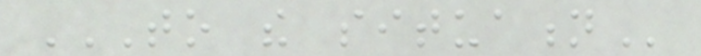TO THE SITUATION
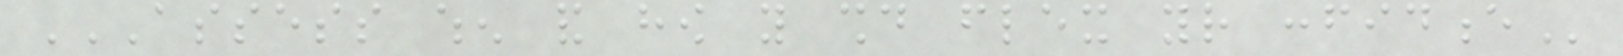ASSESS WHEN AND HOW YOU SHOULD FLEX YOUR CONFIDENCE
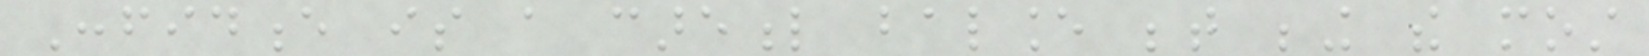Confidence is a careful balance between being the most
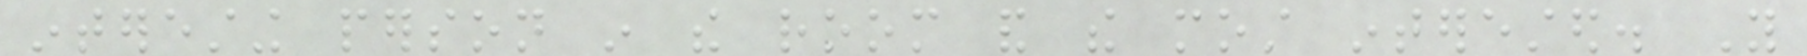interesting person in the room and the most interested. You
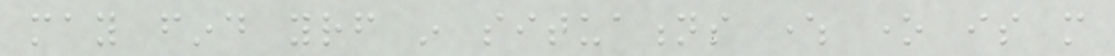may find yourself in situations where one is more
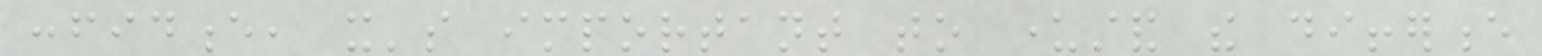confidence, it's important to understand the difference
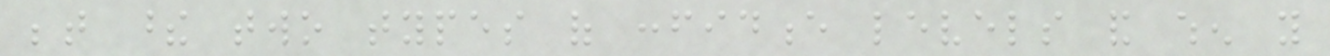between these two types of confidence levels and when you
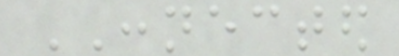CONNECTED
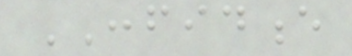CONFIDENCE
